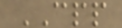CPP
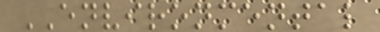ENVIRONMENTAL
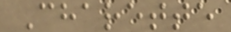Charette
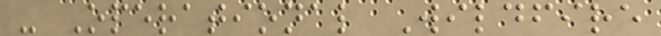- Operational Wildfire
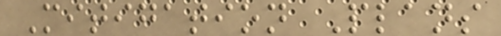Mitigation Plans
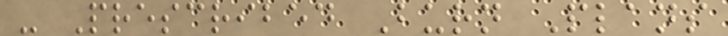- Prescribed Burn Plans
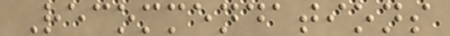Recommendations
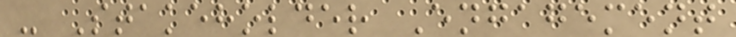- Stakeholder Engagement
